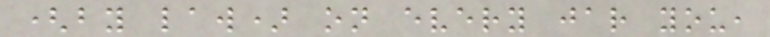(by law) on every jar you,
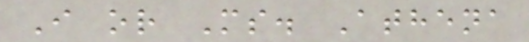I or Ms. Athena
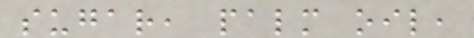sugar, palm oil,
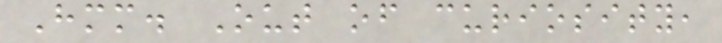Hmm. Out of curiosity,
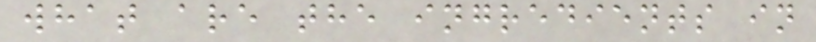what are the ingredients in
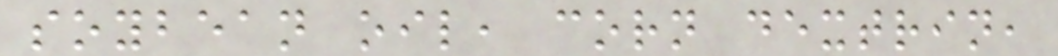soybean oil, corn dextrin,
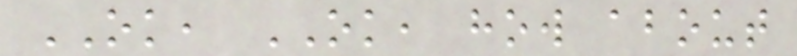OK, OK, how about
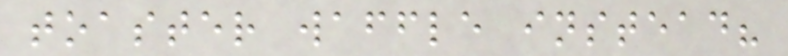toaster waffle instead?
